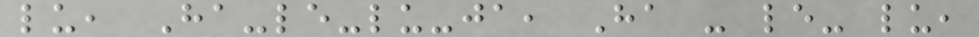lu, Ha-le-lu-ja, Ha - le- lu,
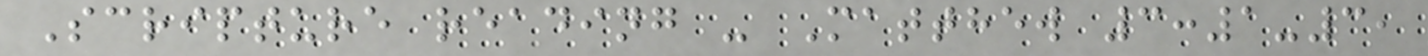Scripture reading - Matthew 3:1-3,
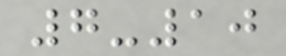7-10
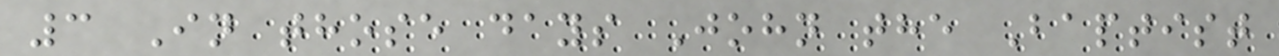3 In those days John the Baptist
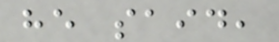he said,
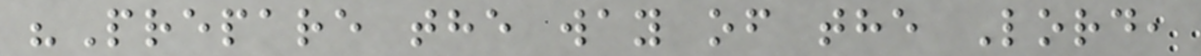"Prepare the way of the Lord,
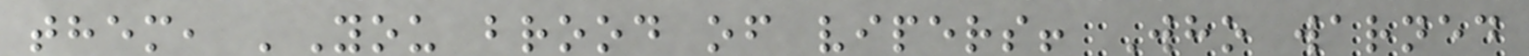them, 'You brood of vipers! Who warned
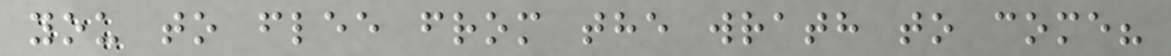you to flee from the wrath to come?
